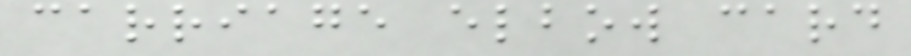carriage elbow card
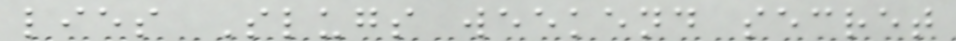lies Slugs weekend secret
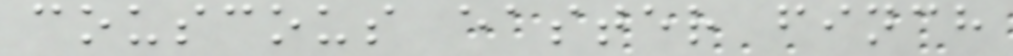couscous easter finch
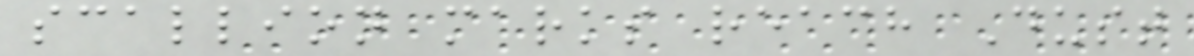scallion marks reach Dust
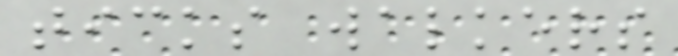ticks walkers
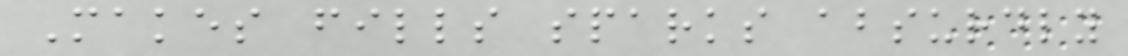Makes fills sparks absurdly
